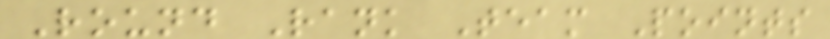Round Rank Team Points
